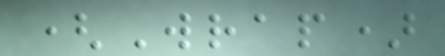(Wrap)
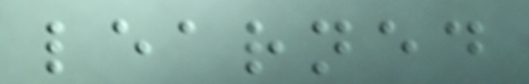learned
